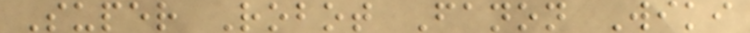Super Robot Fanon Wiki
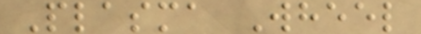Plasma Wheel
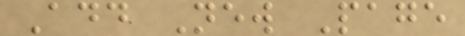Add New Page
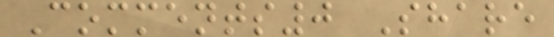Comments0 Share
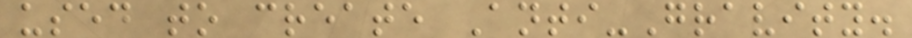used to create Anti-Gravity.
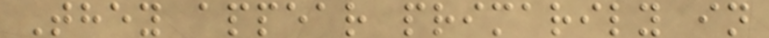They appear primarily in
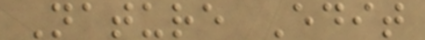Nature Edit
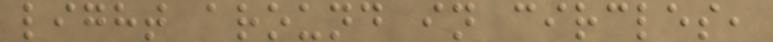light around in circles,
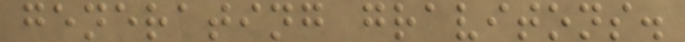generating gravitons.
